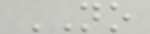NO
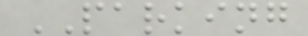PARKING
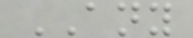ANY
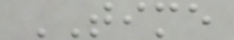TIME
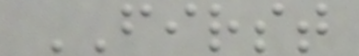FIRST
